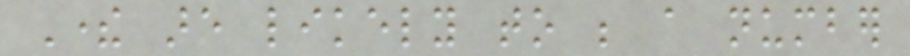There are likely to be a number
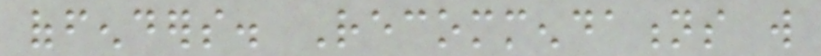offenders. Recommendations will
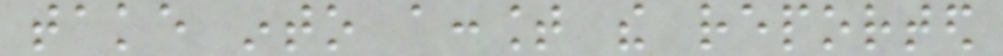take into account the reported
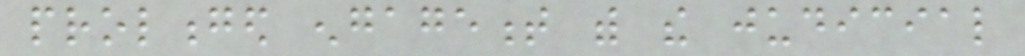prolonged engagement with the judicial
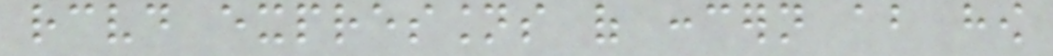received expressions of concern about how
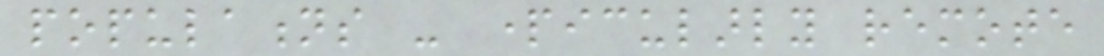populations - particularly remote
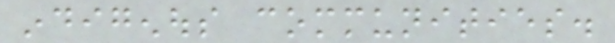indigenous communities.
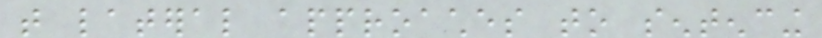that lateral approaches to sentencing
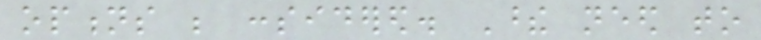options be considered. These need to
